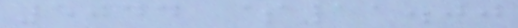5044 $11.00
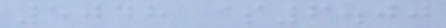5048 $6.00
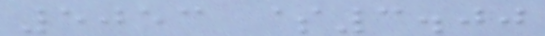5053 $3.00
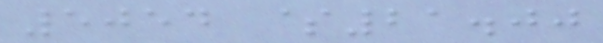5054 $21.00
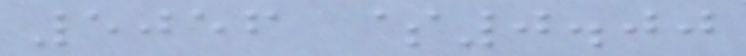5056 $0.00
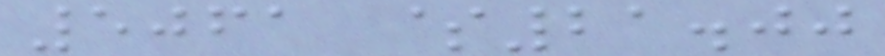5061 $21.00
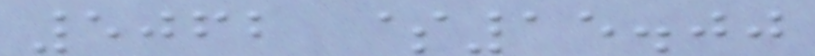5062 $15.00
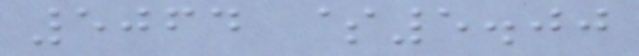5064 $5.00
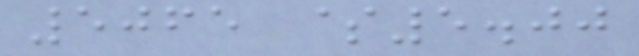5065 $5.00
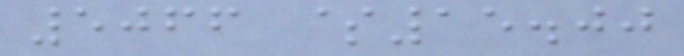5066 $15.00
